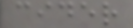cider
